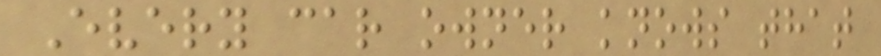Every car owner knows that
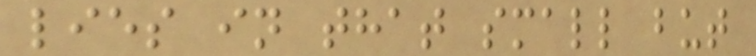lies in that small but
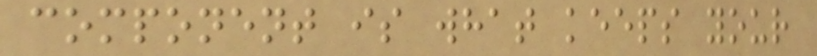component is what keeps your
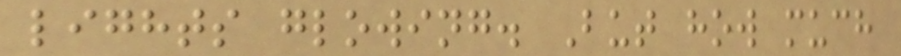lights glowing. But how much
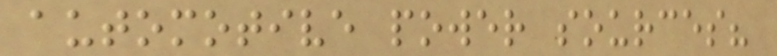automotive power sources?
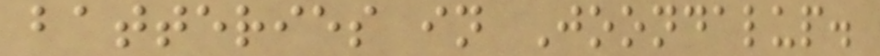batteries in Joondalup.
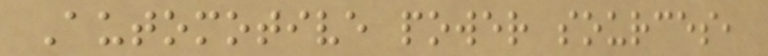Automotive power sources,
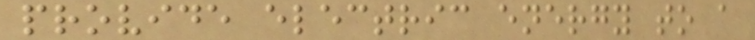provide electric energy to a
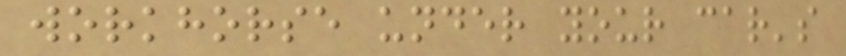workhorse under your car's
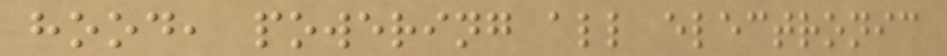hood, powering all electronic
